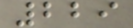229
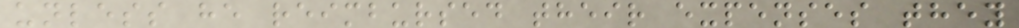unless he reimbursed their expenses they
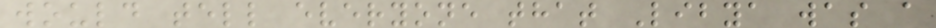would tell everyone that Libya was a
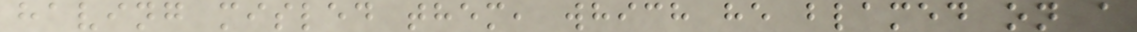having misled them, which he blamed on a
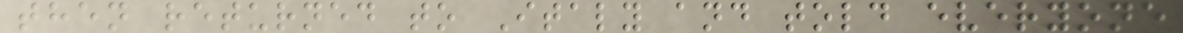then returned to Italy and told everyone
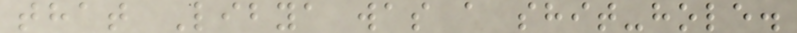that Libya was a shit-hole.
